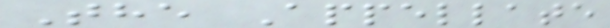The Appellate
